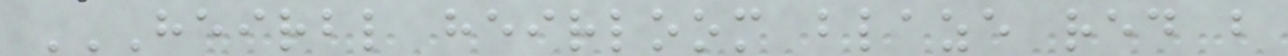HEIRBL HEIRLOOM BLAZE RED B
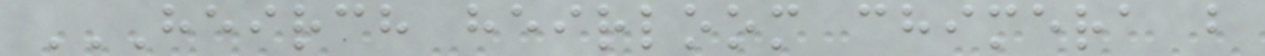HEIRCH HEIRLOOM CHIMERA B
